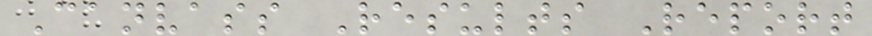Canvass Results Report
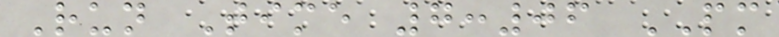Run Time 7:06 PM
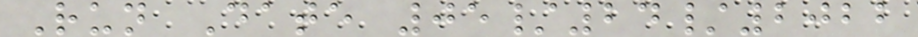Run Date 05/24/2022
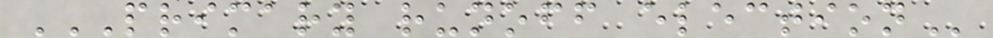PRIMARY RUNOFF ELECTION
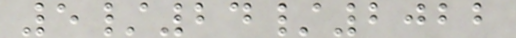5/24/2022
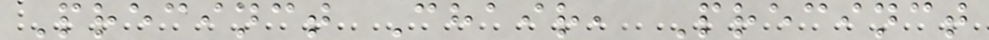Precinct Chair, Precinct
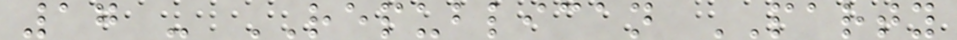17 - REPUBLICAN PARTY
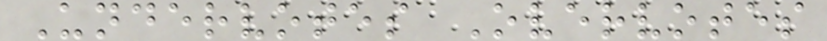Undervotes Overvotes
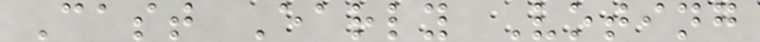Cast Early Voting
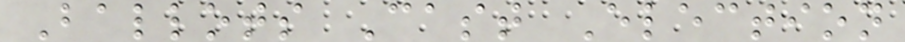Ballots Cast Election
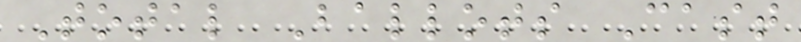Total Ballots Cast
